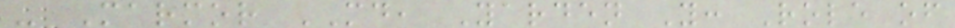- Marmor MD, Yarden Y: Role of
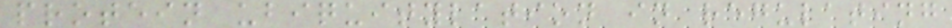protein ubiquitylation in regulating
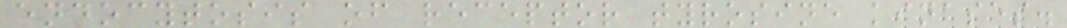endocytosis of receptor tyrosine kinases.
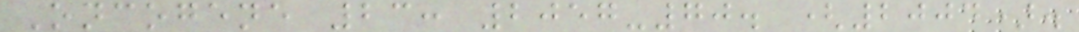Oncogene 23: 2057-70. (2004).
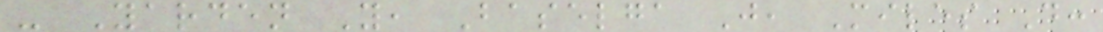- Yarden Y, Baselga J, Miles D:
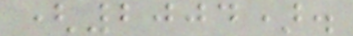(2004).
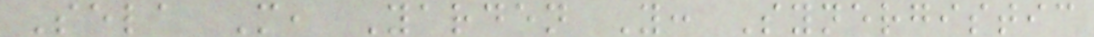Sela M, Yarden Y: Synergistic
